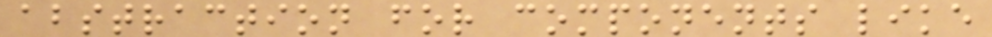abstraction for components like
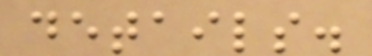details.
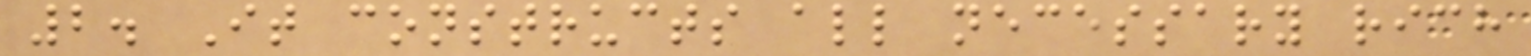2. It constructs all necessary rich
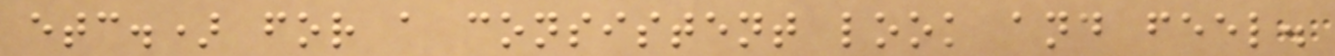etc.) for a consistent look and feel.
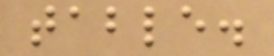table.
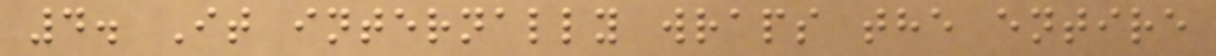4. It internally wraps the entire
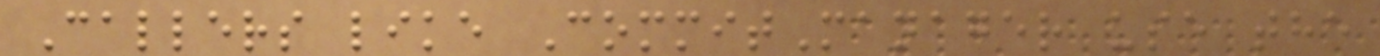Callers like CommitManager use the
